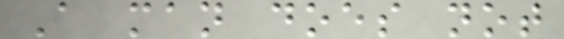A man does not
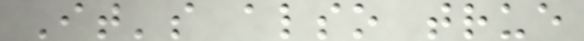It's also true
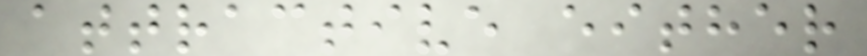attractive either
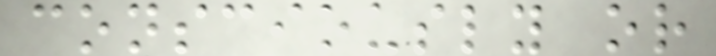consciously or
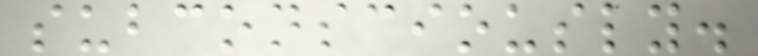subconsciously.
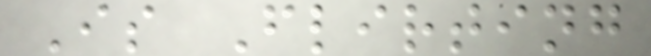Is Flirting
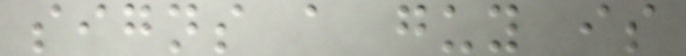signs a guy is
